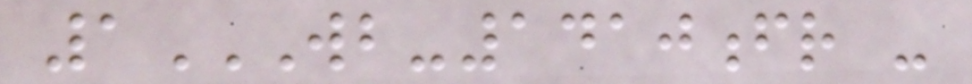1WB-1410FR -
